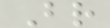Br
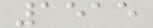1515
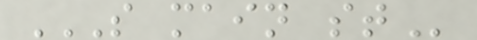S MAIN ST
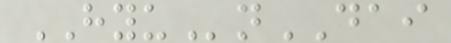HYUnDAI
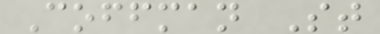Coffman St
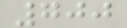700
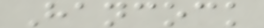Hancock
